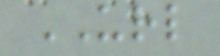URL
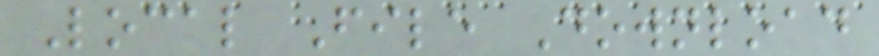Local File Download
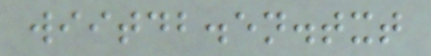wiitdb.en.txt
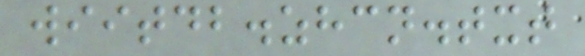wiitdb.zhcn.txt
